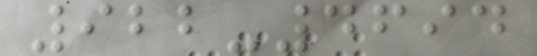922-4694
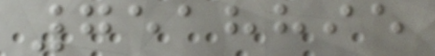7518895
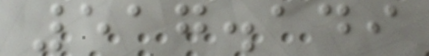517.149
